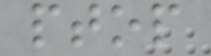ptop
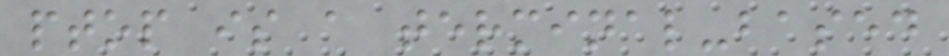ptop is a terminal-based
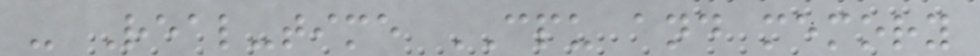- Real-time CPU and memory
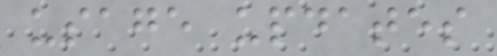usage updates
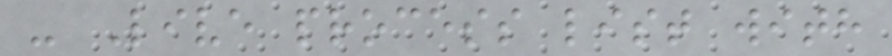- Live process list with
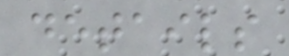details
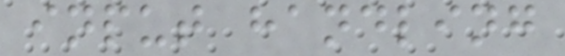input handling
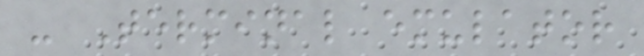- Terminal emulator
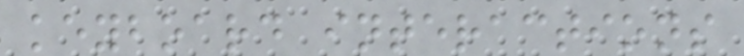keyboard interactions
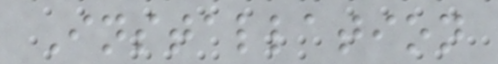Installation
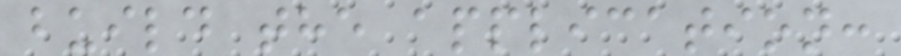build the application:
